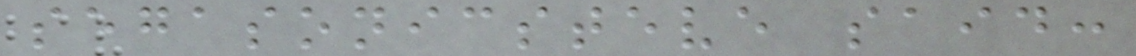segasonicsteve said:
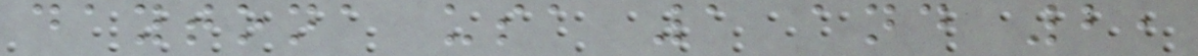daytona usa 1 and 2,
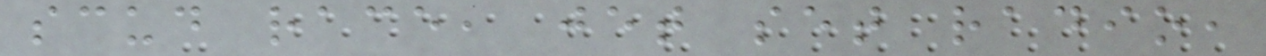scud race, jet set radio,
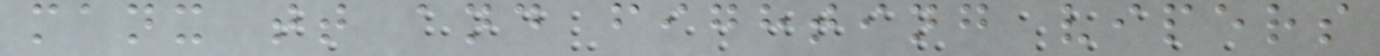manx tt and fighting vipers
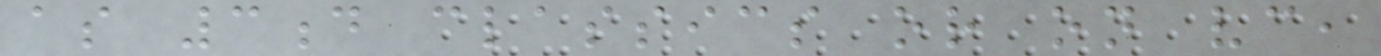as 3d classics or on vc,
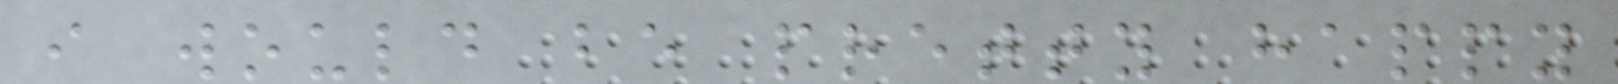i would be pretty happy
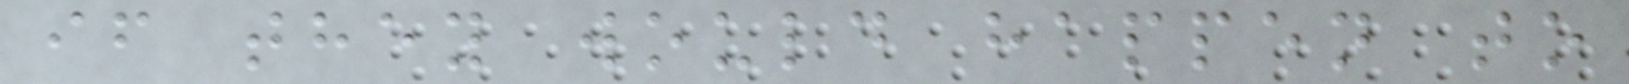if they would happen to
